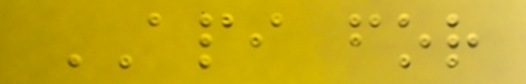API for
